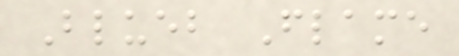Blueb Flame
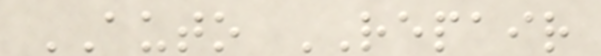AUTO REPAIR
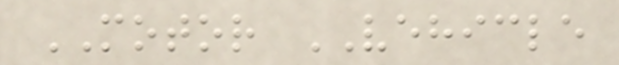MOTOR VEHICLE
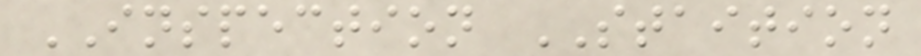INSPECTION STAITION
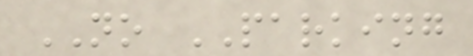NO PARKING
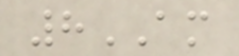8AM
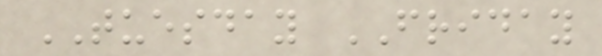TUESDAY FRIDAY
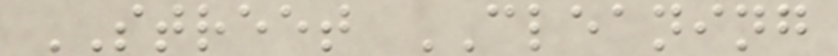STREET CLEANING
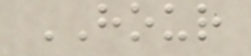HOUR
